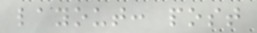layout: post
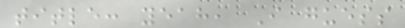title: yeah, I guess
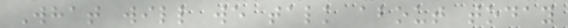What will we talk about today
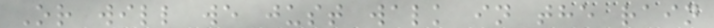Or will we just walk in the rain
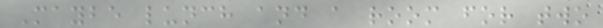Maybe lunch and a room for two
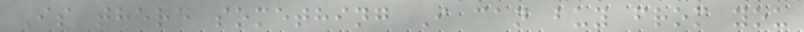Is there something I can buy from you
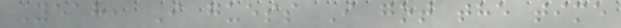Yeah, I guess I got the time
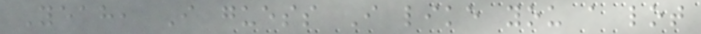Yeah, I guess I like you a lot
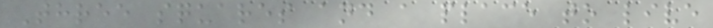Three squares and a place to live
